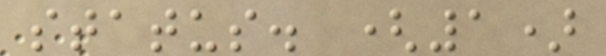status. (1)
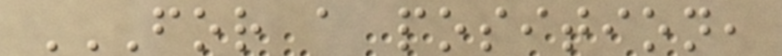FOR A POSITION,
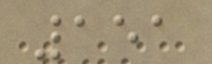151
